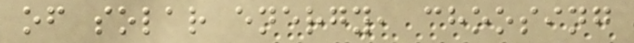of solar energy, choosing
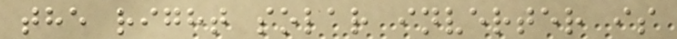the right solar inverter is
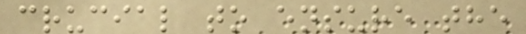crucial to ensure the
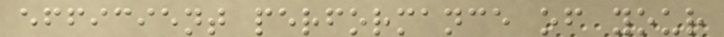efficient performance of your
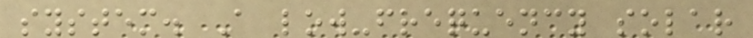system. A low-frequency solar
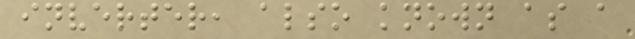inverter, also known as a
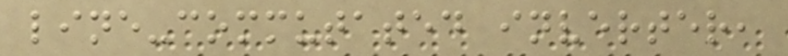line-commutated inverter,
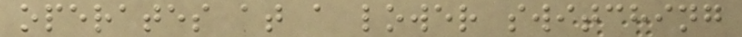operates at a lower switching
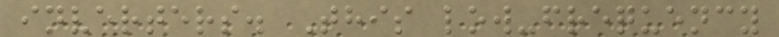inverters. This low-frequency
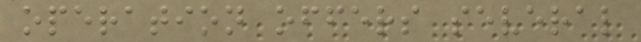operation offers several
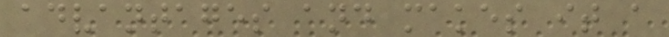advantages and makes it a
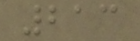213
